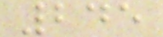245
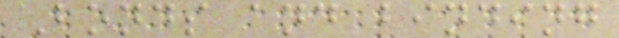Bonds and binding
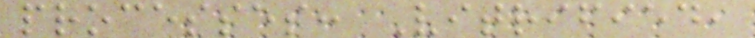processes: Vitrified,
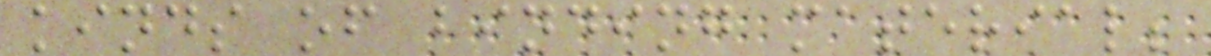kinds of binding material;
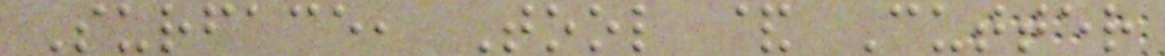Surface, Tool & Cutter
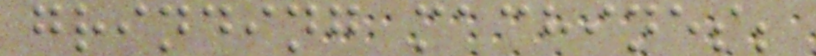grinding machines;
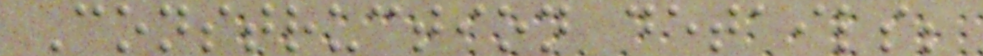Construction details;
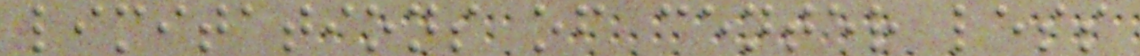limitations of center less
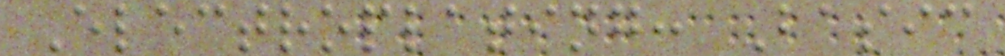Electroplating: Basic
